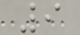9
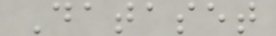Dataset
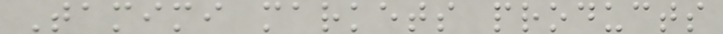Tamimi markets products
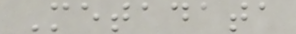Metadata
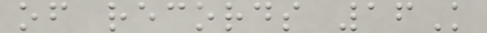of records 16K
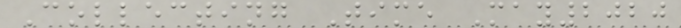Collecting Time May2020
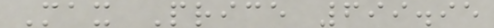Max Price 699.95
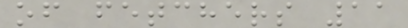of fetchers 11
